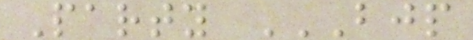Party BJP
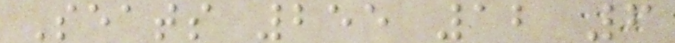Seats 255 12 6
